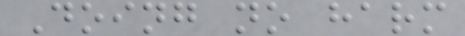Doing no harm
